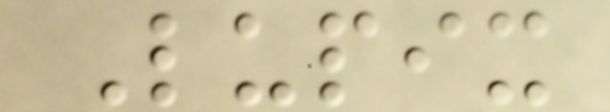Lupix
